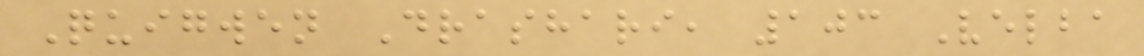Quigwen Drashari, 103 Velba
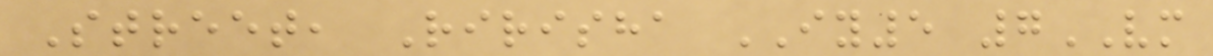Street, Ririsha IY5 7VM
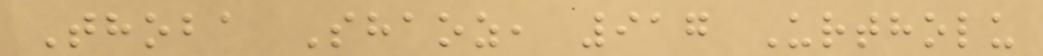Thoba Shaoz, 917 Urtholu
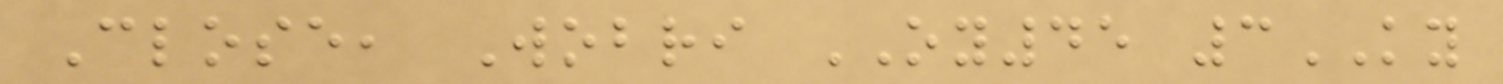Close, Wobri OY45 3KY
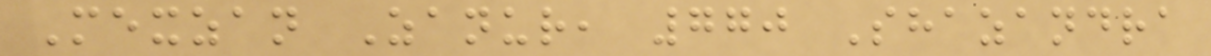Mexzan Zanur, 770 Shazandra
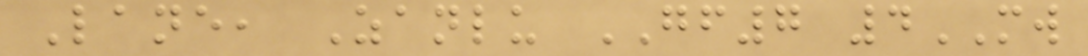Lane, Zanlu GF7 4MW
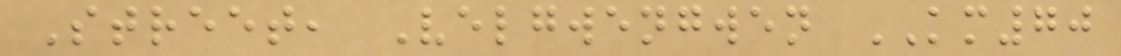Street, Velgwengwen KM70
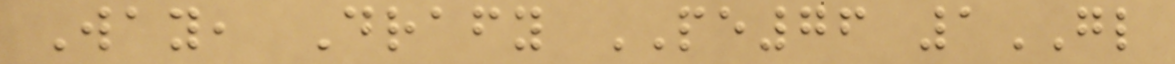Way, Drafy PE76 1GL
